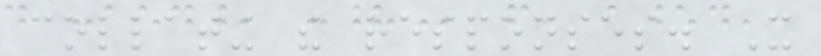collating the responses. It
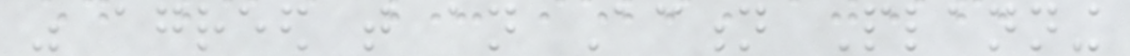was agreed that an Action Planning
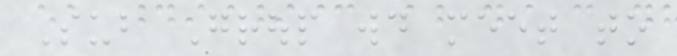Sub Group would meet to
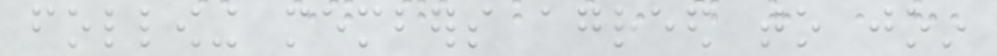following members agreed to join
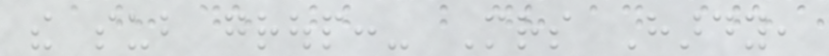the sub group:- Mrs Hardy,
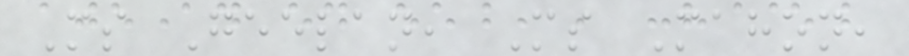Ms Geelan, Ms Mahon,
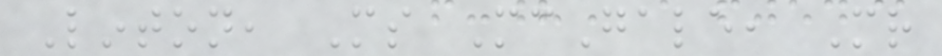Linton, Ms McGale, Mr
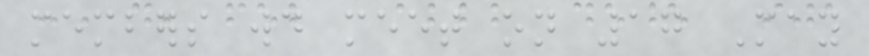members would meet on 17 May
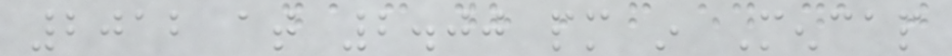2012 at 2.00 pm in Mencap
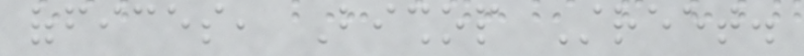offices, Bishop Street.
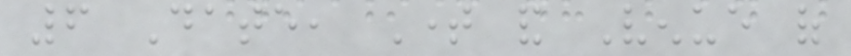6 Date, Time and Venue of
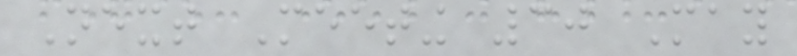Next Meeting 30 May
